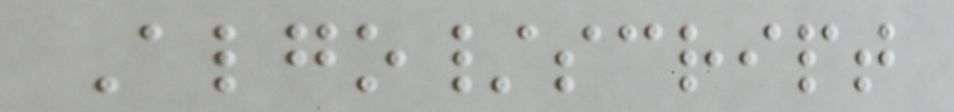Algo/script
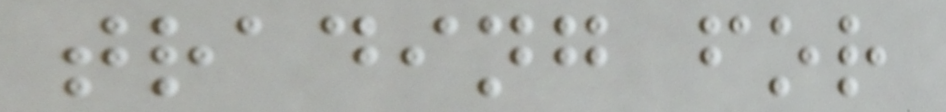trading for
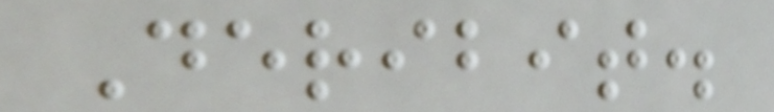Deribit.
